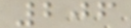206
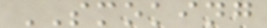SMOKING
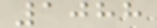1088
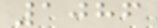1086
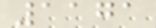1171
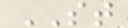ST
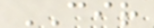CIR
